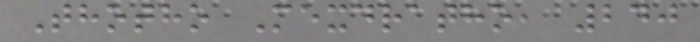Thotho Mexdratho, 240
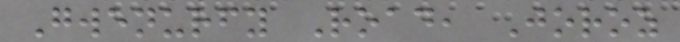Gwenurfy Road, Joroz
